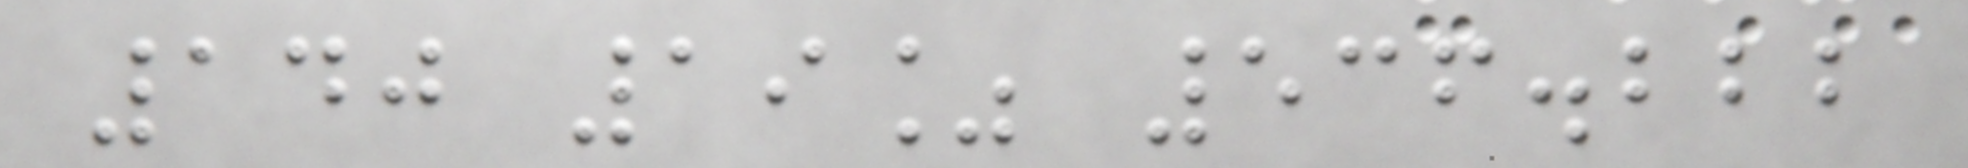140 19% 536.222
